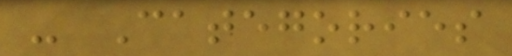- Categories
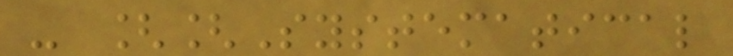- [[Systematical
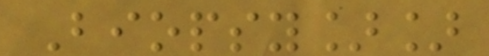Biopsy]]
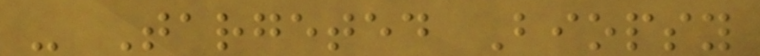- Targeted Biopsy
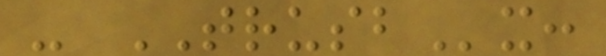- TRUSBx:
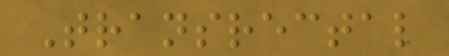Transrectal
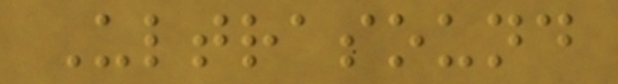Ultrasound
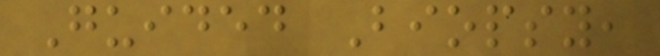Guided Biopsy,
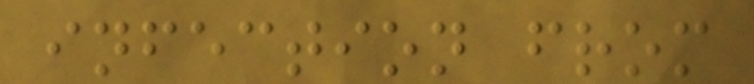infection from
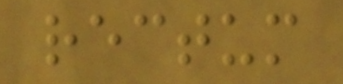rectum
